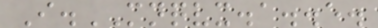I.MNQVX.a..e.
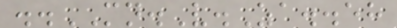..MN.V.Za..eh
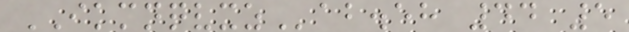IKMNQVXZab.eh 44 5
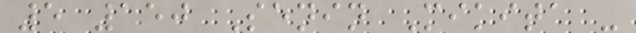5 150 Senin Mikita -
